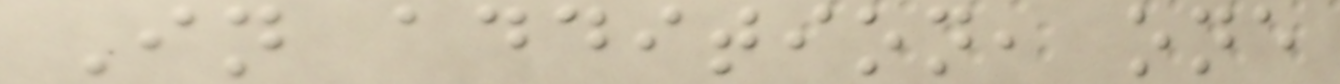In addition, one
